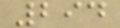294
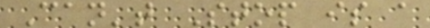Can't Stop is a
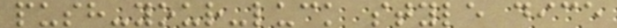push-your-luck style dice
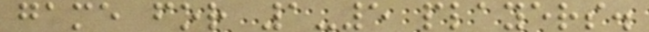game for 1-5 players.
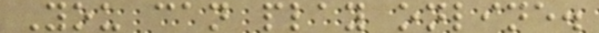You can play online.
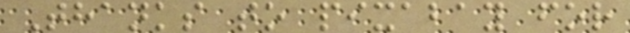Thanks to pixabay for
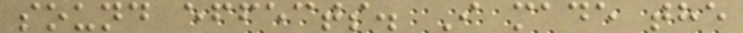sound effects. I made the
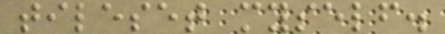tileset myself.
